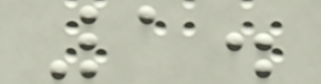1.
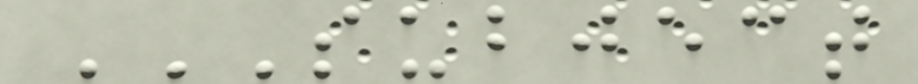SUBJECT
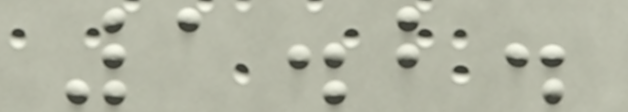1.2.
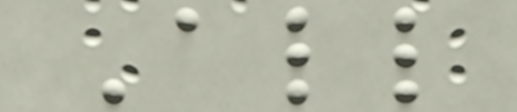All
